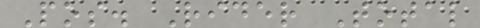Pos. Rider Total
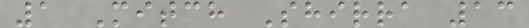1 Mitch Shirra 13
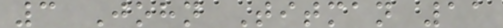3 John Titman 11
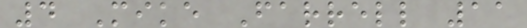4 Mike Farrell 11
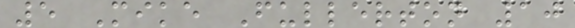5 Mike Fullerton 10
